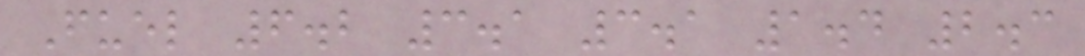Fuel 6.2 3.1 3.1 1.4 2.3
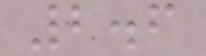2.6
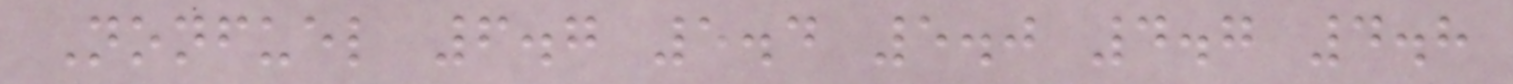Nonfuel 6.7 5.4 5.0 4.7 4.8
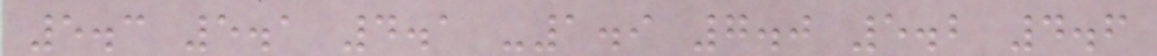5.3 5.1 4.1 -1.9 7.0 5.2 4.6
